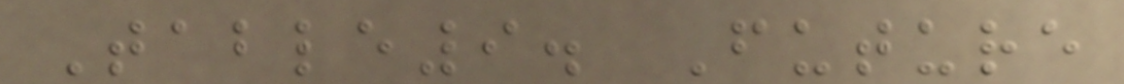Table9. Future
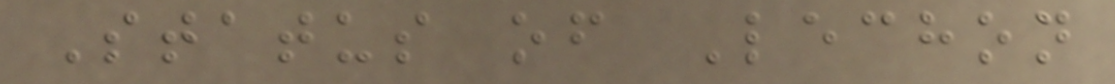Status of Lechon
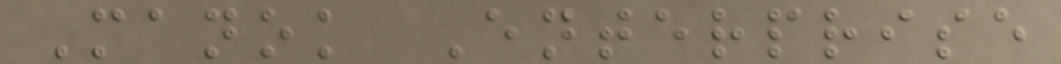Manok Enterprise
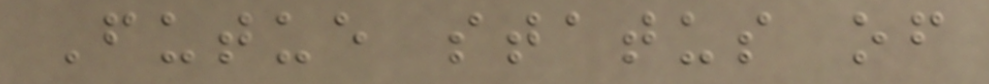Futue status of
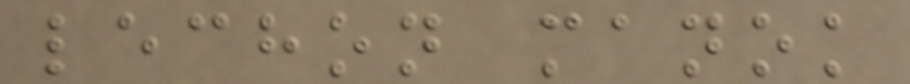lechon manok
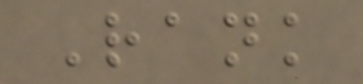Rank
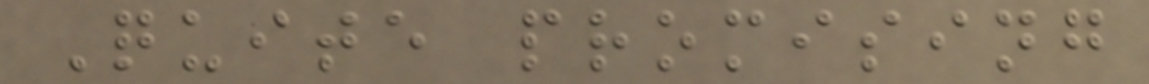Quite promising
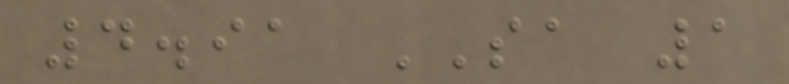4.91 SA 1
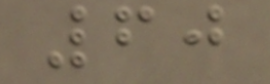60
